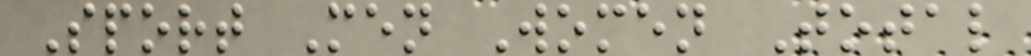Sport Men Women Total
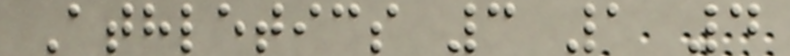Athletics 3 1 4
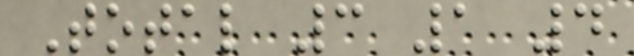Total 3 1 4
